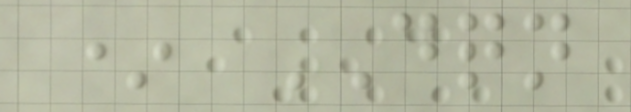* DQN
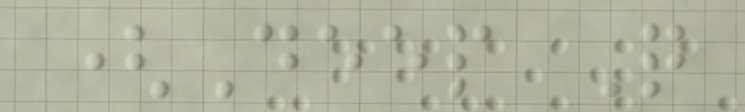(Deep Q
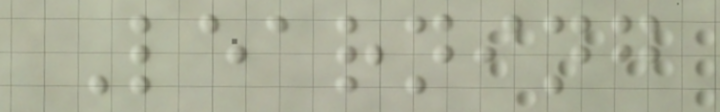Learning
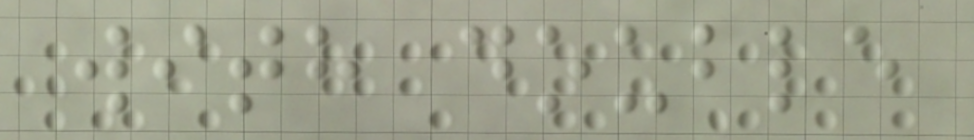with double
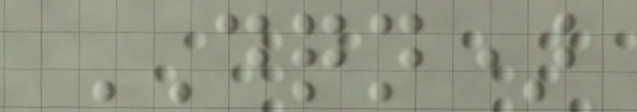DQN)
